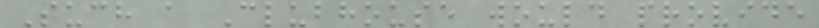Such a Clubhouse would provide
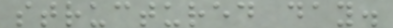structured day.
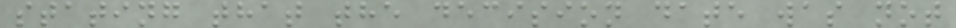stating that the decision date was not
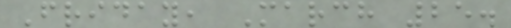Friday, March 25.
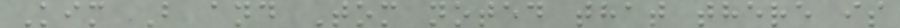Kim B and Tom noted that there is
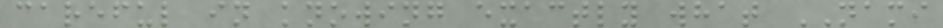careful in knowing exactly what NAMI
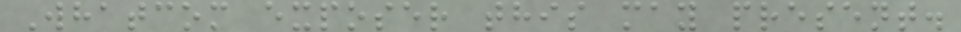Whatcom exposer this may present.
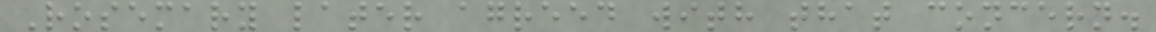Rosemary later agreed with that concern.
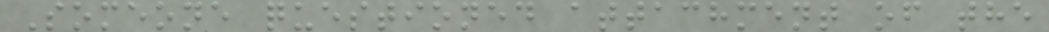Someone questioned attachment of the
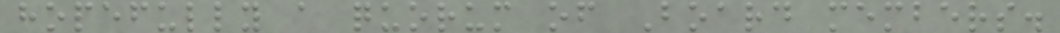hopefully a quorum of Board members.
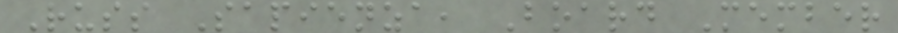Russ Sapienza, Board Member
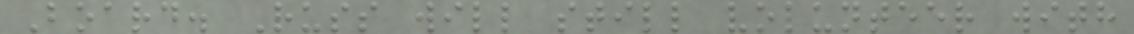Board. Russ will still volunteer with
